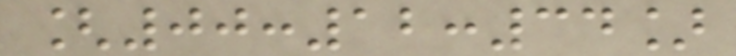[00:12:34]
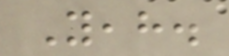Yeah.
